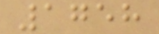1758
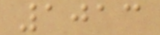1013
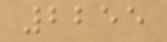2255
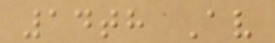14th Av
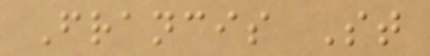Francis St
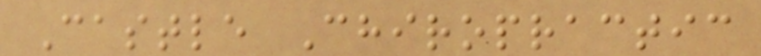Castle Chiropractic
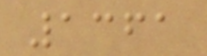1361
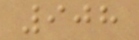908
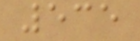535
